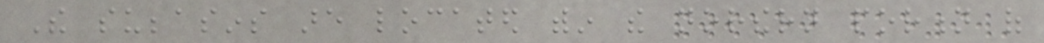The subbasins are located within the northern portion of
